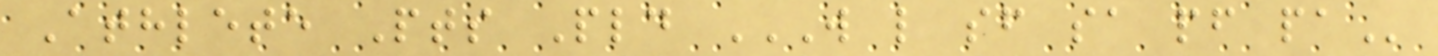Athlete Pts Pld W L SF SA PF PA
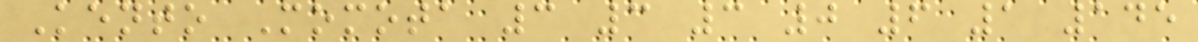Kento Momota 3 3 3 0 6 1 145
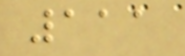111
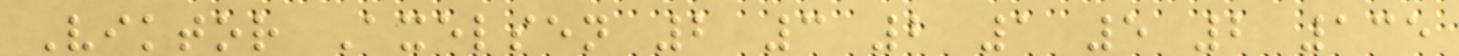Viktor Axelsen 2 3 2 1 5 2 135
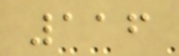116
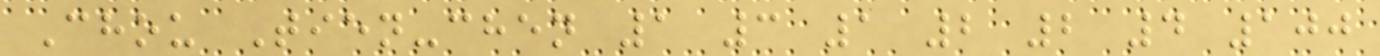Chou Tien-chen 1 3 1 2 2 4 100
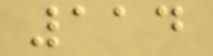114
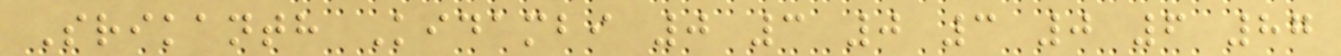Srikanth Kidambi 0 3 0 3 0 6 87
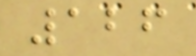126
